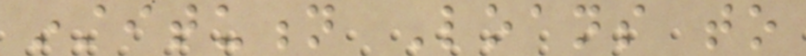institution Loans to
